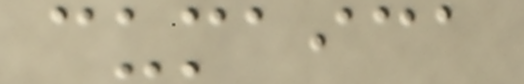cumaica
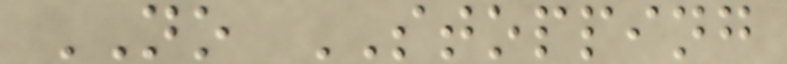NO STOPPING
